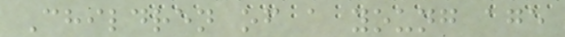Children of a young age
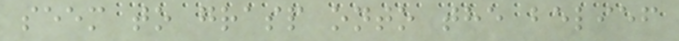seem to grasp onto the belief
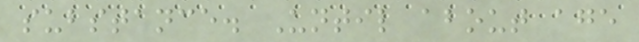substance. Until about age
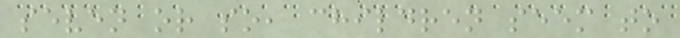seven or so, children seem to
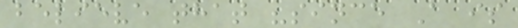believe that "since A is
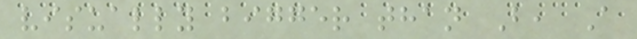visually bigger than B, A
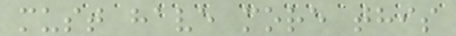must have more this
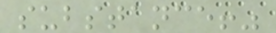substance!"
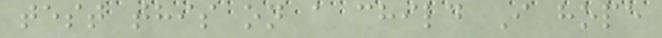test this on a child I hope
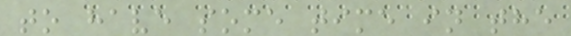to have some time in the
